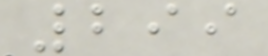299
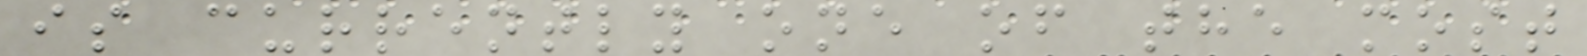is currently one of the most
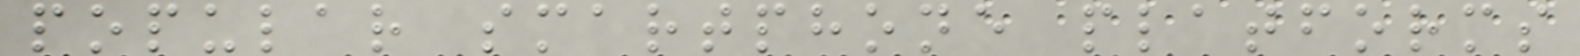popular smartphone platforms
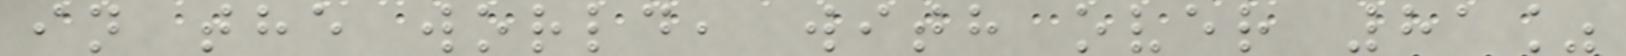in the world, with over 81%
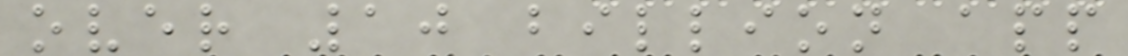over 10 billion app
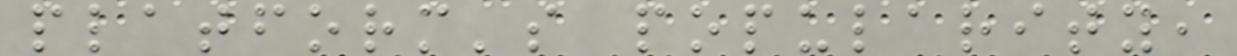platform's popularity,
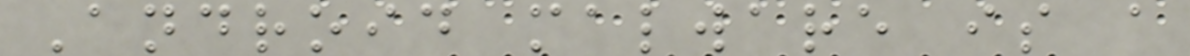Android malware is a
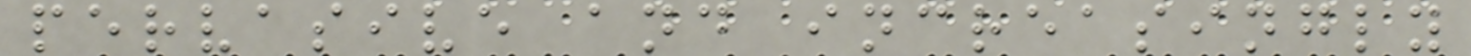pervasive and increasingly
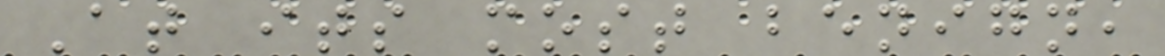At its most benign,
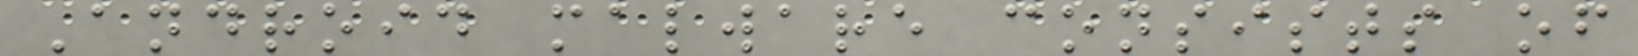Android malware consists of
